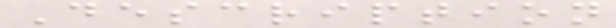Description
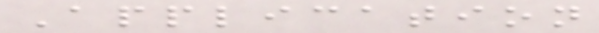Application
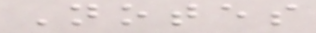Notes
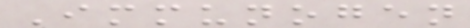Immunogen
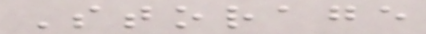Storage
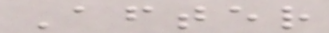After
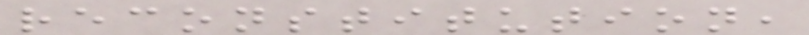reconstitution,
